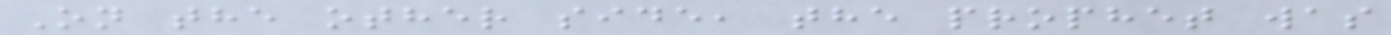On the other side, the prophet was
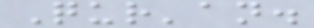Qur'an.
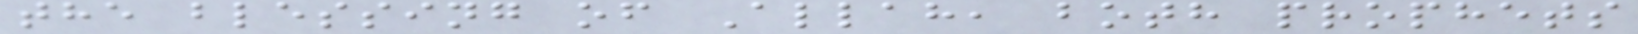the blessing of Allah, both prophets
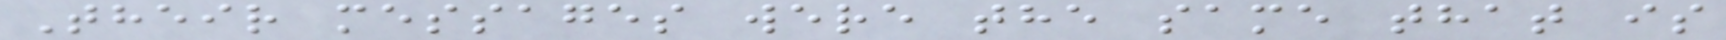Their messages were the same that is
